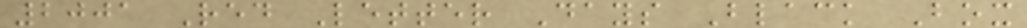2001 Red Letter Days Black Box
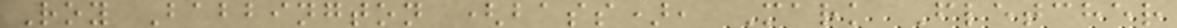Roy Babbington (bass), Mark Fletcher
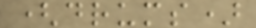(drums)
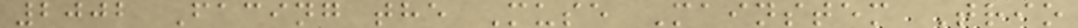2002 Facing the Muse Mainstem Trio
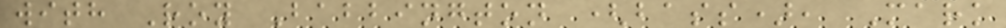with Roy Babbington (bass), Mark
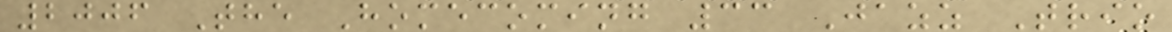2006 The Homecoming 33 Jazz Trio
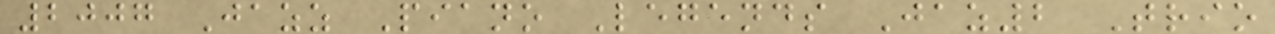2007 Jazz Piano Legends Jaz2 Trio
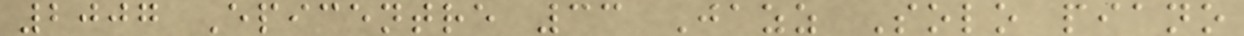2007 Epicentre 33 Jazz Solo piano
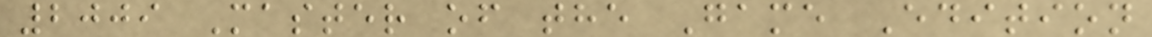2009 Master of the Game Edition
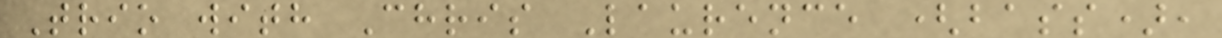Trio with Chris Laurence (bass),
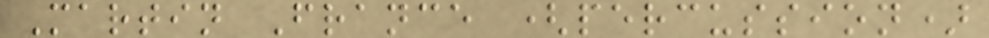Martin France (percussion)
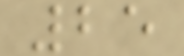25
